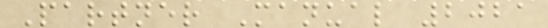Partner Manual 2021
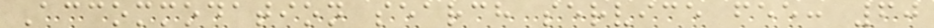Accommodation search service fee: 60
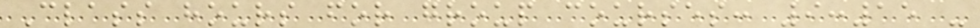Class hours for group courses: 9:15 -
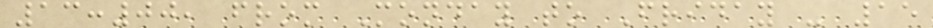13:00, from Monday to Friday - 15
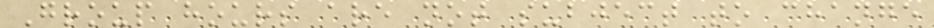Group hours are not subject to change
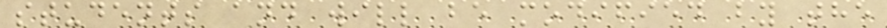students and will be modified by the
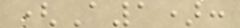(A1):
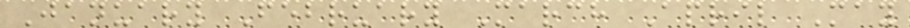January February March April May
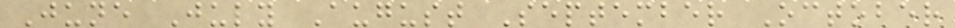June July August September October
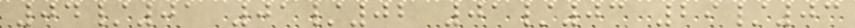04/01 01/02 01/03 29/03
